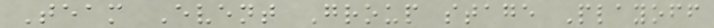Team Event Group stage Playoff
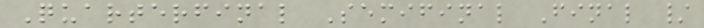Quarterfinal Semifinal Final /
